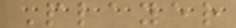Player
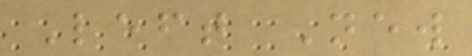Left New
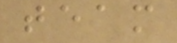team
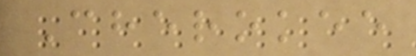Cherokee
